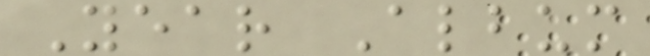Year Album
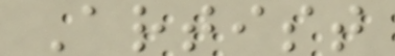Artist
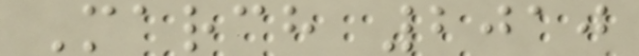March 2010
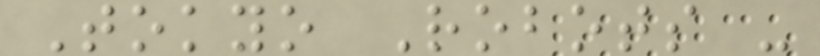Tokyo Robots -
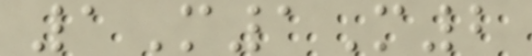1M1M2
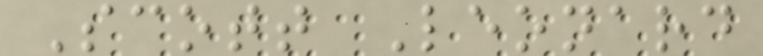Scott Leonard
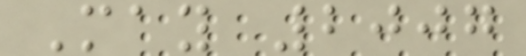May 2007
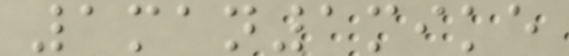1man1mike
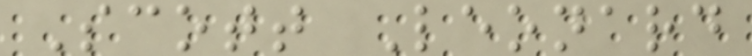Scott Leonard
